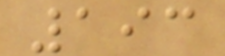193
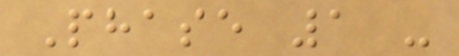Phase 1 -
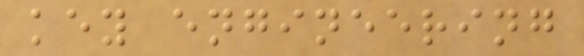key engineering
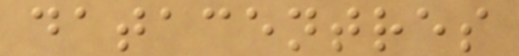datacentres
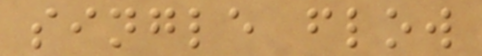single flow
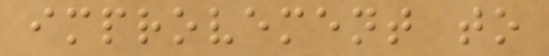improvement to
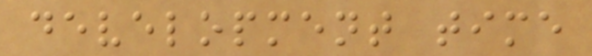development time
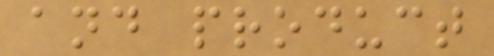and product
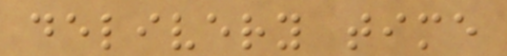delivery time
